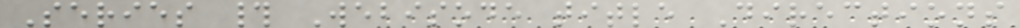Series # Webisode title Directions
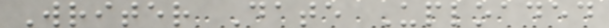Writer Date Uploaded
